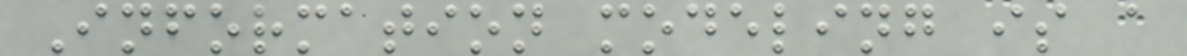Information modeling is a
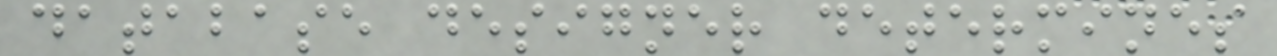database designer determines
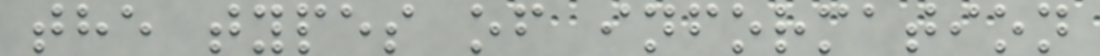the types of information
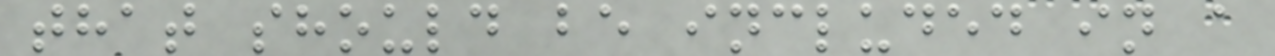that should be included in a
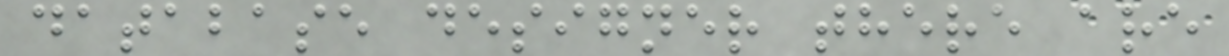database designer there are
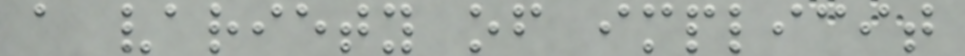a variety of implicit
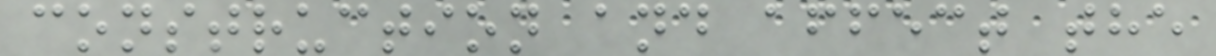construction and affect the
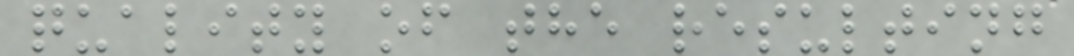quality of the resulting
